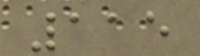115
